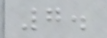7.
